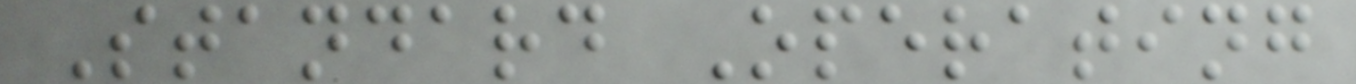Standard Operating
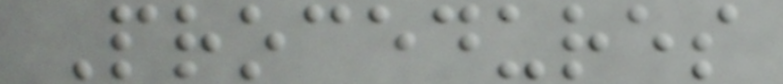Procedures
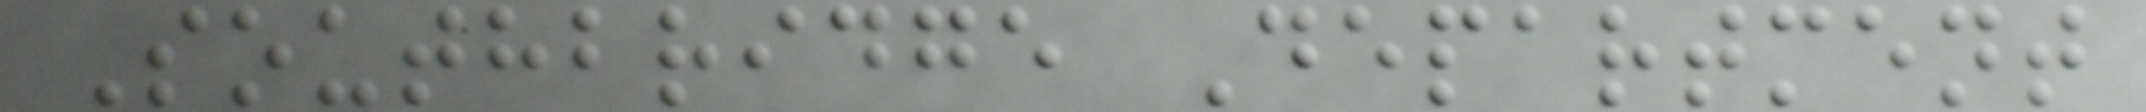Southbridge Department
